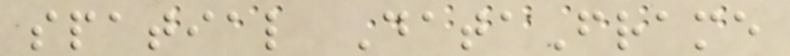spatial DataFrame
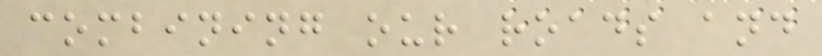combining our roads and
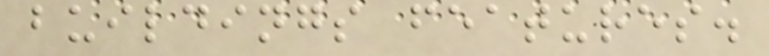buildings features.
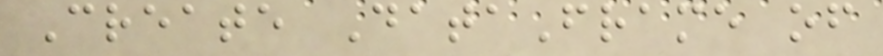Create DataFrame of
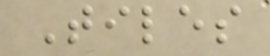Tiles
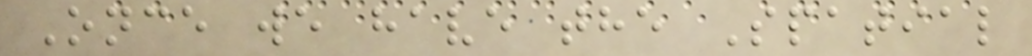Once we have the Spatial
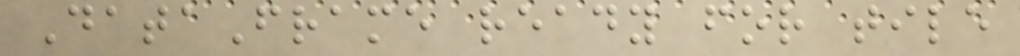DataFrame ready for tile
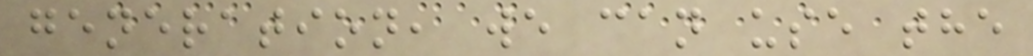generation, we can use the
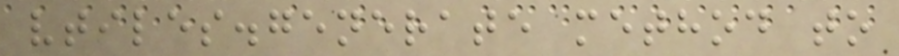vtiles.generate method to
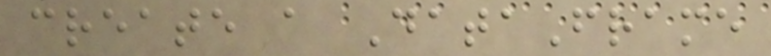create a DataFrame
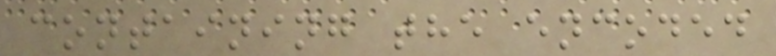containing the encoded
